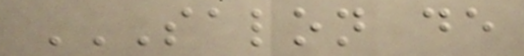SALON DE
